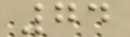74
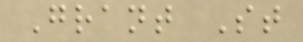Grant St
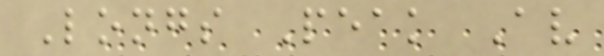Longs Peak Av
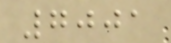7001
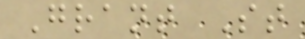Grant St
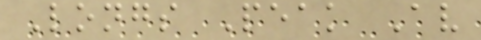Longs Peak Av
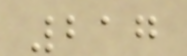217
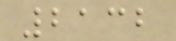2132
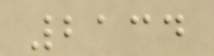2134
